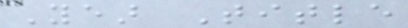Year Title
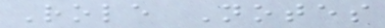Role Notes
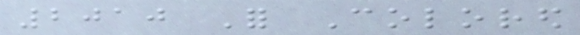2010 For Colored
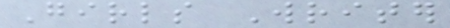Girls Writer
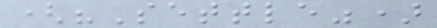("Settle")
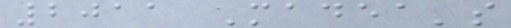2011 Madea's
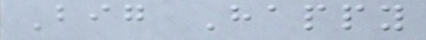Big Happy
